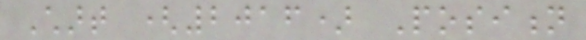Chart (2016) Position
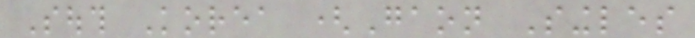South Korea (Gaon Singles
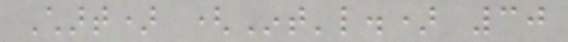Chart) (Int'l.) 30
